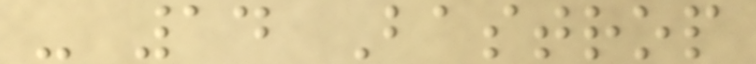- 14 Bastrop
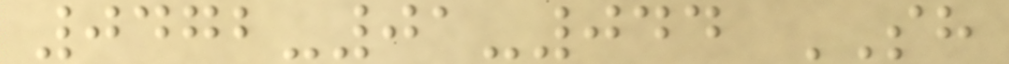0472-01-044 SH
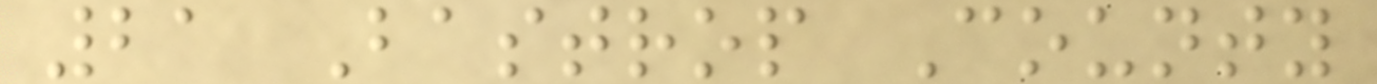21 Bastrop County
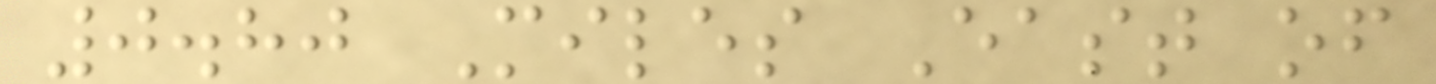0.80 Miles East of
